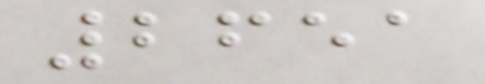2651
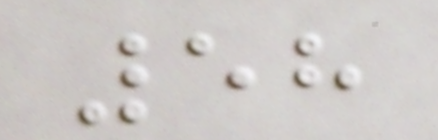58
